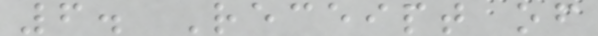6. Receipt of
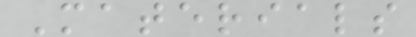Materials
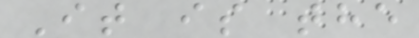It is the
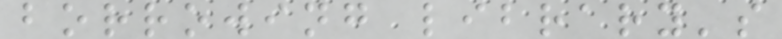borrowing library's
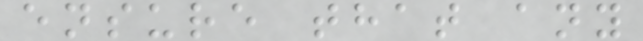ensure that any
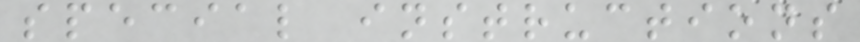special instructions
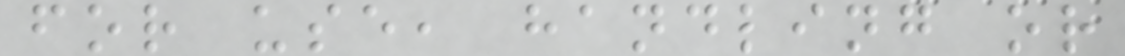for use, handling or
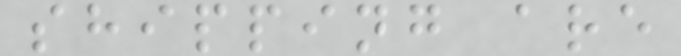shipping are
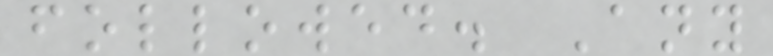followed. Any
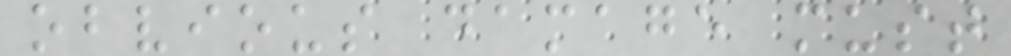obvious damage must
